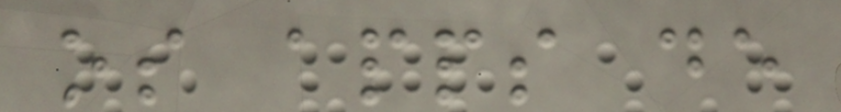os apps de
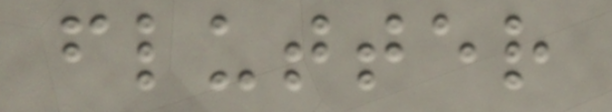flutter
